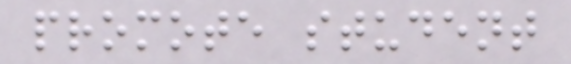promote student
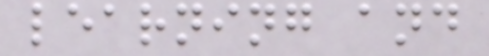learning and
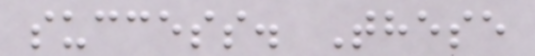success. These
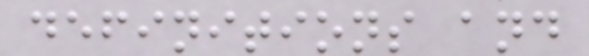definitions and
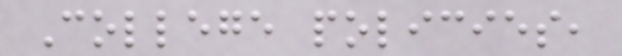College policies,
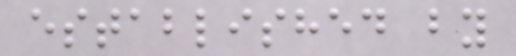established by
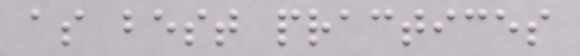as best practices
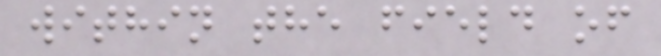within the field of
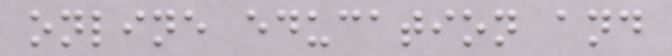online education and
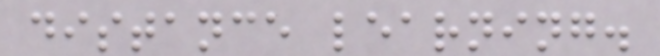distance learning.
